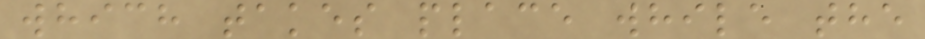which takes place while the
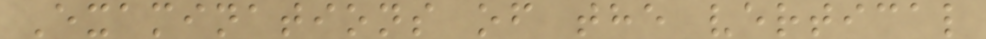Examinations of the vertical
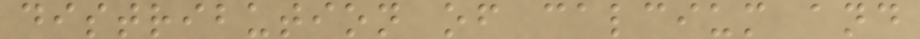distribution of calcium and
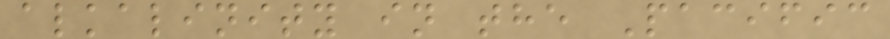alkalinity in the Pacific
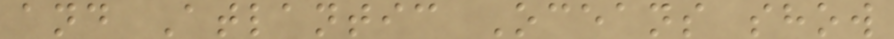and Atlantic Oceans show
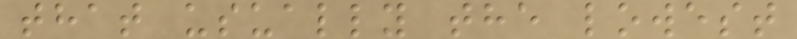that usually the lowest
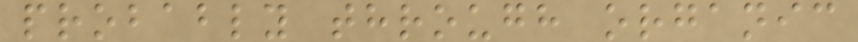probably through organic
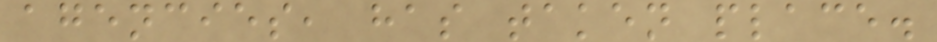agencies, has taken place.
